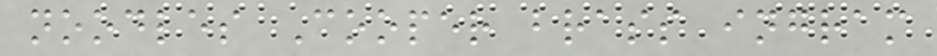noodles Cooper brass ingram
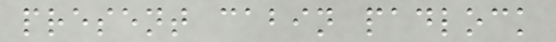present cabin padlock
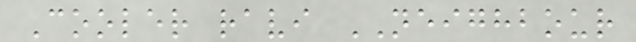Cooler ravi NEIGHBOUR
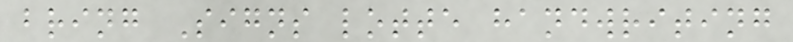bring Signs lotte handwriting
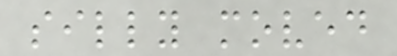silly moved
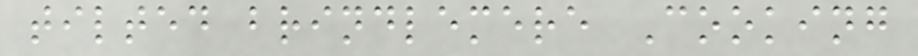tilted brindlemere Cooking
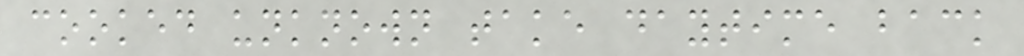cooked unknown take daytime back
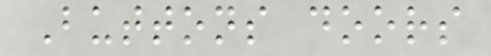Buttons doors
